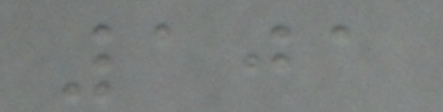101
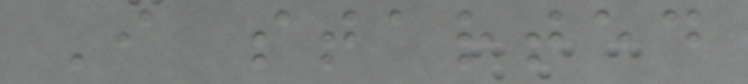I started
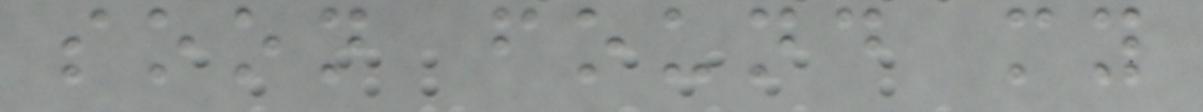soon found my
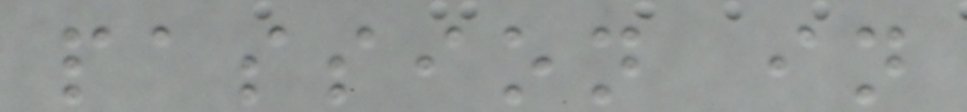passion in
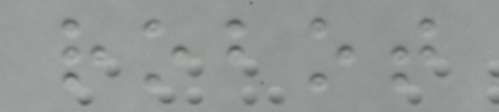robot
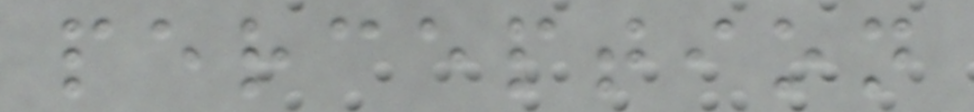perception
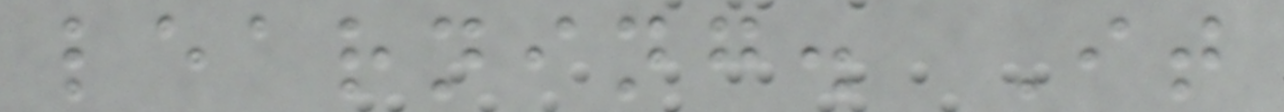learning. It
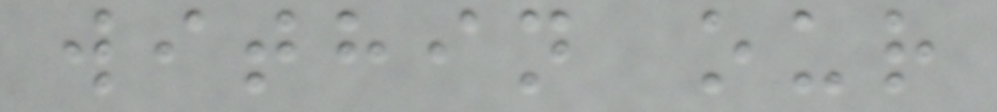within our
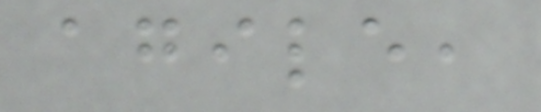agile,
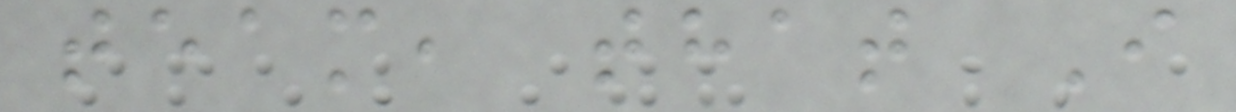team, that I
